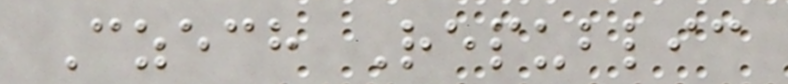Czech Republic
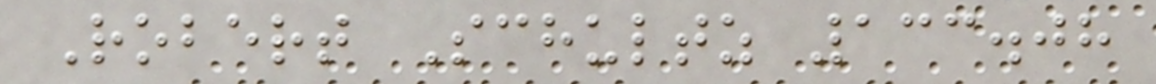Robert Schultz 133.08
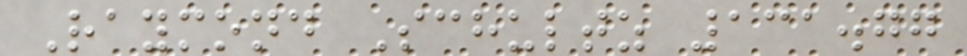Raymond Schultz 131.77
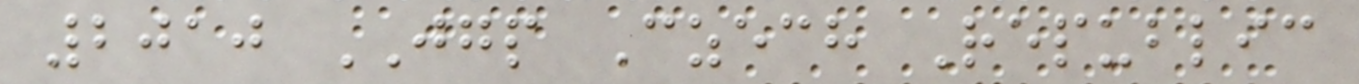2010 JGP Czech Republic
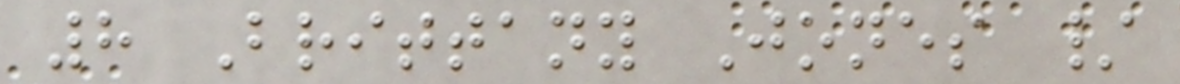8 Brittany Jones /
